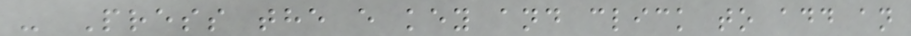- Press the e key and click to add an
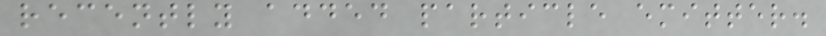recently added particle emitter.
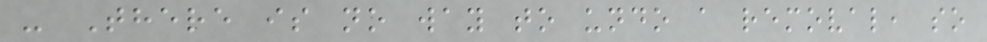- There is no way to undo a removal, so
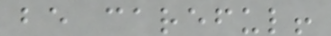be careful!
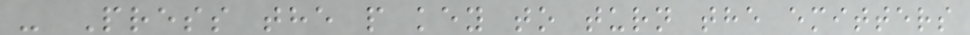- Press the p key to turn the emitters
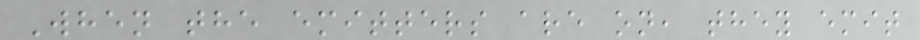When the emitters are on, they emit
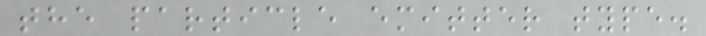the particle emitter type.
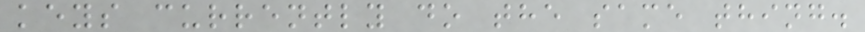keys currently do the same thing.
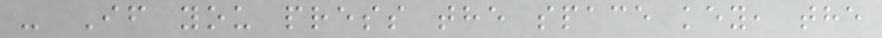- If you press the space key, the
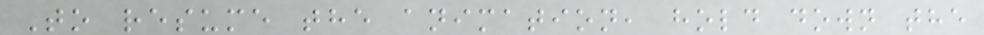To resume the animation, hold down the
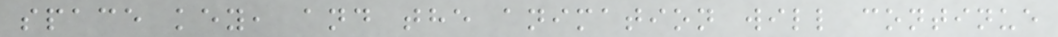space key, and the animation will continue
